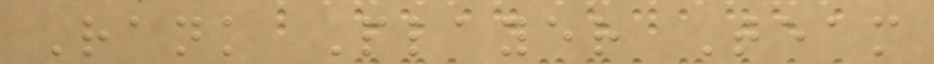Rank Player Team
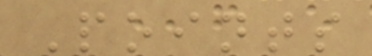Points
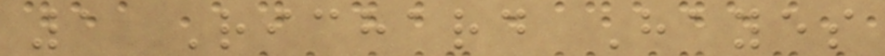1 Richard Hayes
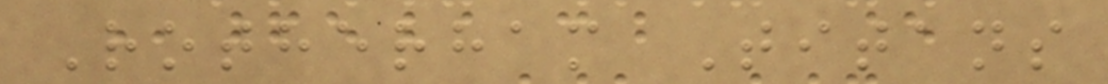Rotherham Titans
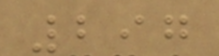297
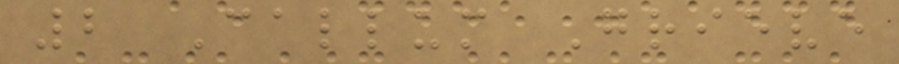2 Callum Grieve
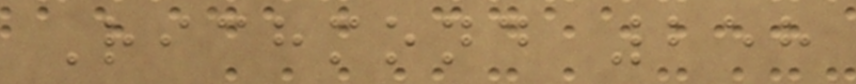Richmond 258
